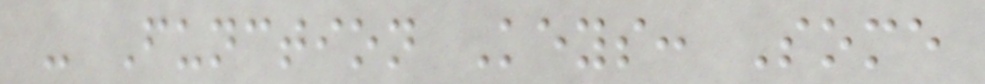- Function Keys: Some
